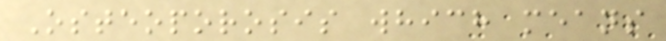Osteoporosis which means
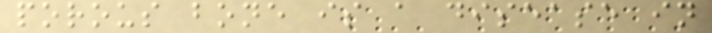porous bone is a disease in
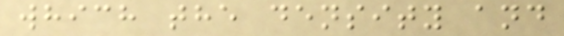which the density and
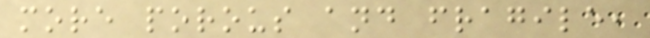more porous and fragile,
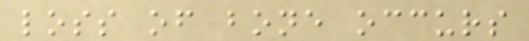loss of bone occurs
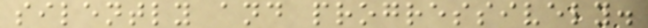silently and progressively.
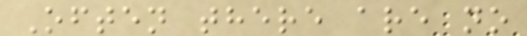Often there are no
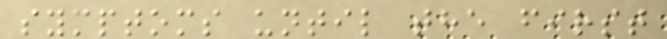symptoms until the first
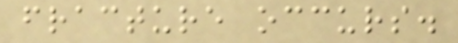fracture occurs.
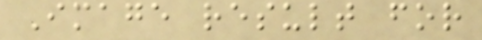Image result for
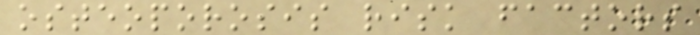osteoporosis risk factors
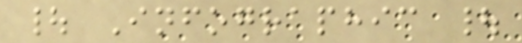| Infographic |
